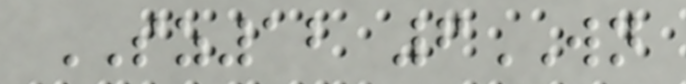SZ12 6WN
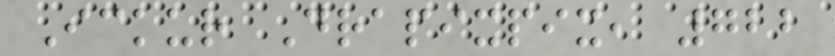Ickur Drapixpix, 722
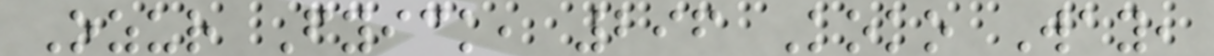Ozur Fyick, 296 Koko Way,
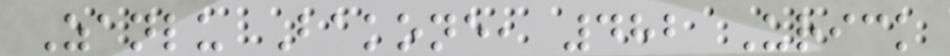Zanlu Bakone, 482 Urick
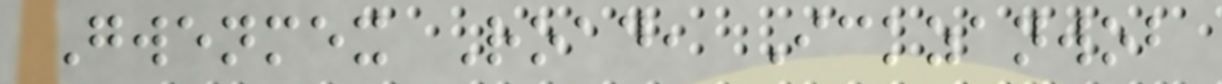Gwenmex Road, Ickzanwob
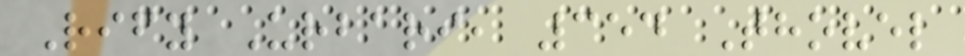Rify Urbari, 354 Thovel
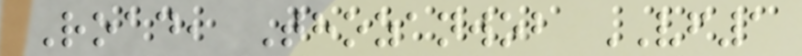Road, Thozanwob VF1
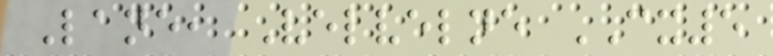Lane, Velvelne CX5
